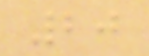20
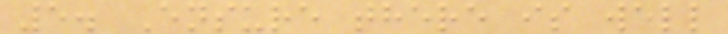5. Ensure there is well
